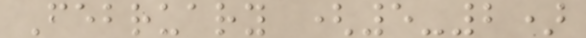February (5-2)
